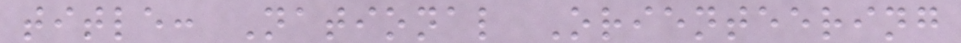title: National Orienteering
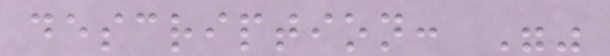description: ""
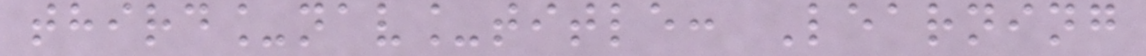third_nav_title: Learning
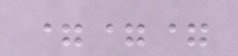===
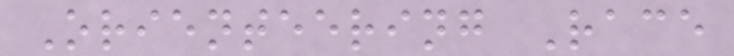Orienteering Race
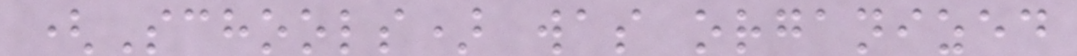(Schools) was organized
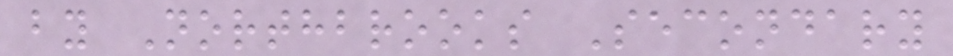by Northbrooks Secondary
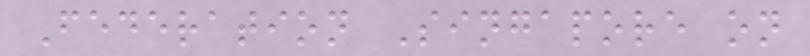Federation Singapore on
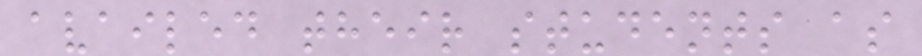availed their students as
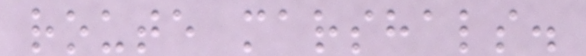route marshals.
